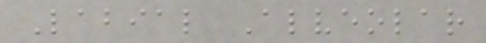Labial Alveolar
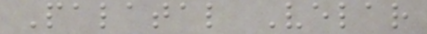Palatal Velar
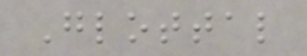Glottal
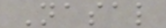Nasal
